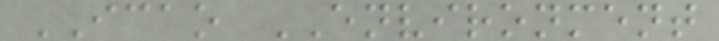ICAO ENVIRONMENT
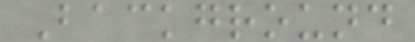Background
